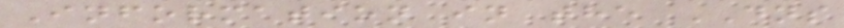Information in the DNS
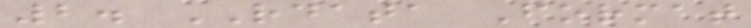2. RDATA Format
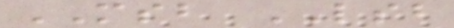MSB LSB
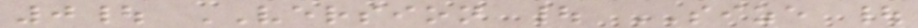0| VERSION | SIZE |
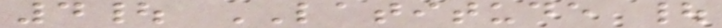4| LATITUDE |
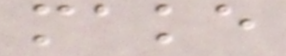make
